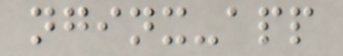nginx-app
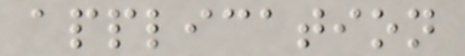application
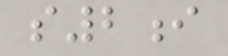s2i
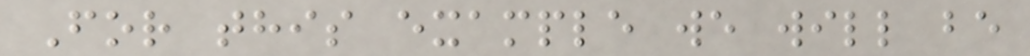For this example we will be
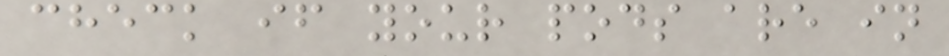check if your pods are in
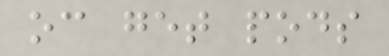oc get pods
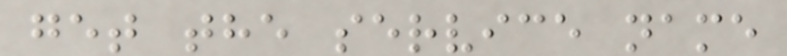get the service name
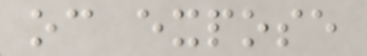oc expose
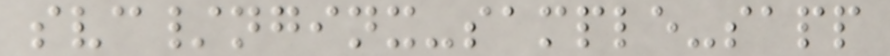svc/nginx-sample-sapp
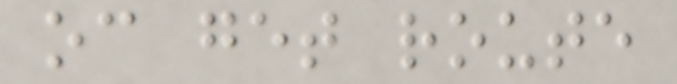oc get route
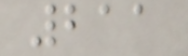211
